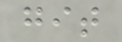git
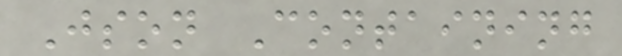Json Containing
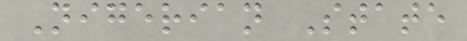Nigerian State
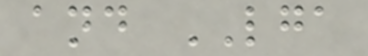and LGA
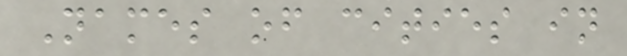Names of cities in
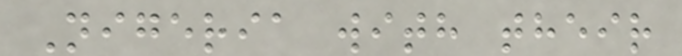Nigeria with their
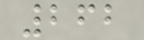262
